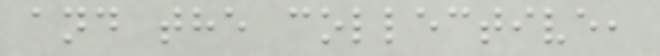and the collective,
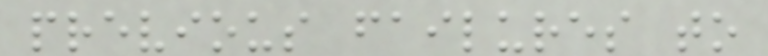previous failures to
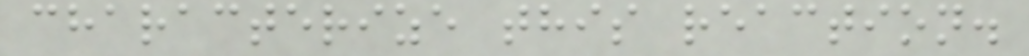characterize this reaction.
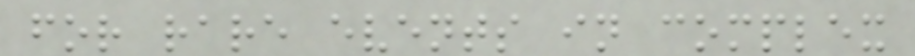for rare events in complex
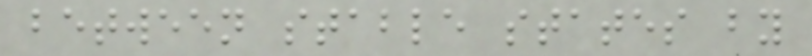between stable states by
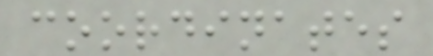coordinates
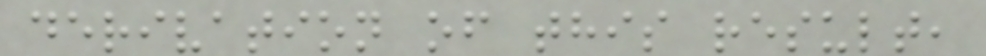derivation of this result,
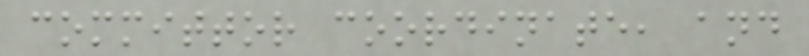committor coordinate, and
